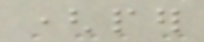(per
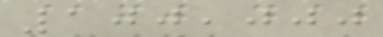100,000
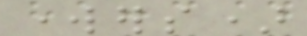workers)
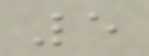5
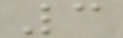3
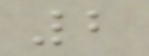2
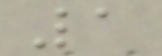1
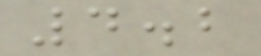4.2
